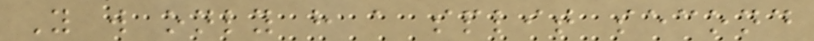You will only have a split second
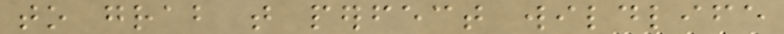to grab that perfect wildlife
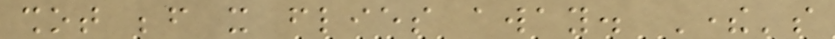shot before it flies away. There's
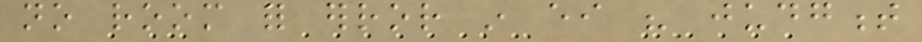no room for error in either his judgment
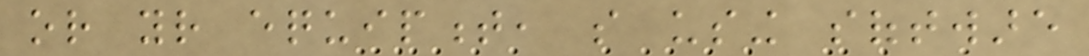or your equipment, so using software
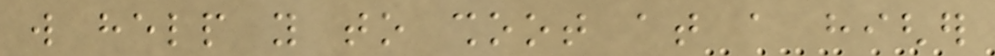will help you to shoot at a higher
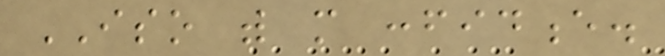ISO with more confidence.
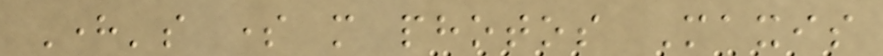Here's some more photos Maxis
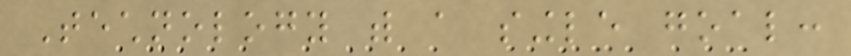Technology with a single goal:
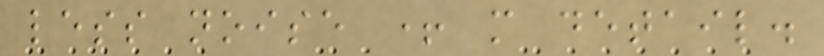less noise + more detail.
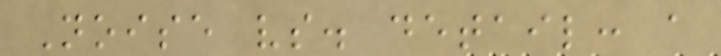Noise vs. detail: a
